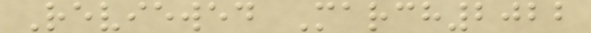Reviewed March2022
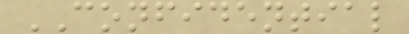CONFIDENTIAL
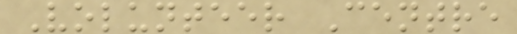Volunteer Centre
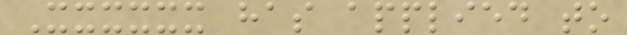Xxxxxx has applied to
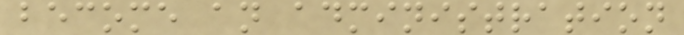become an administration
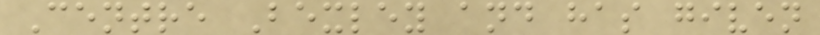Centre Bexley and has given
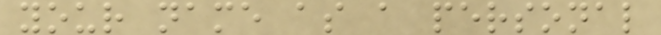your name as a personal
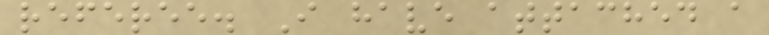referee. I have attached a
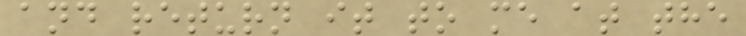and return it to me at the
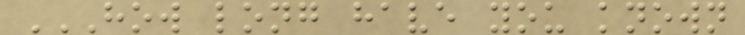HOW LONG HAVE YOU KNOWN
